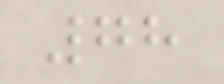78
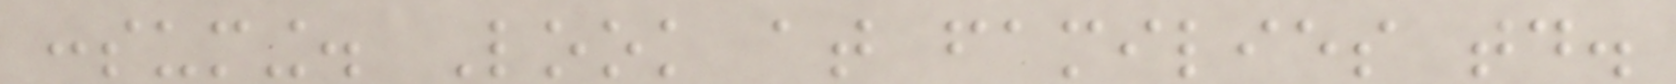consuming. Look at families today.
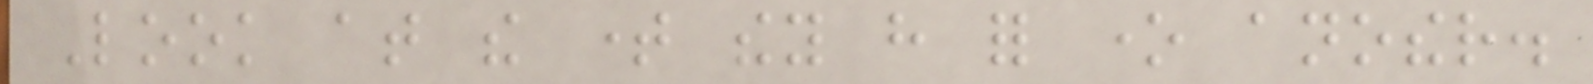Look at the time they have for one another.
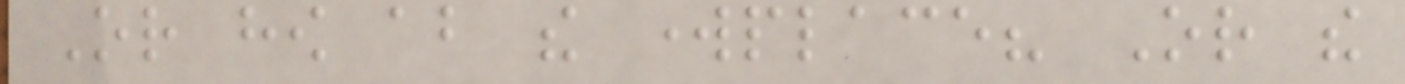Or how about the workplace? Or the
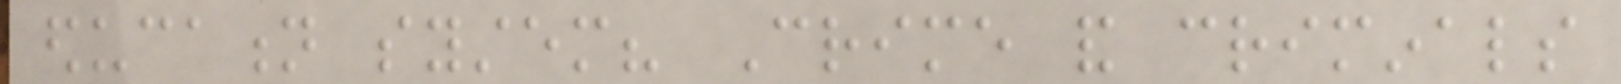education system? Crime and criminals
